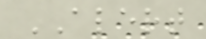ALERT
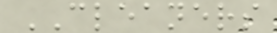CLEANERS
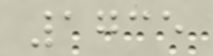1735
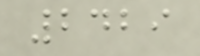2429
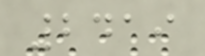2419
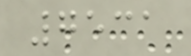7531
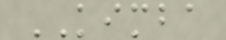KIMBA
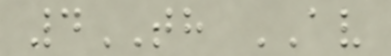4TH AV
